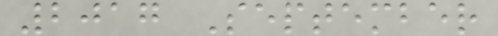2017 September
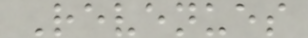Revenues
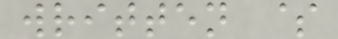written $
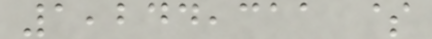1,244,311 $
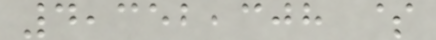4,352,308 $
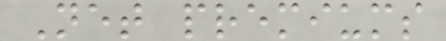Net premiums
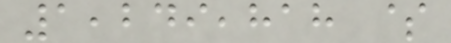1,249,818 $
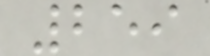259
